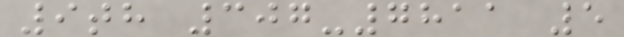9th 307-7811 5
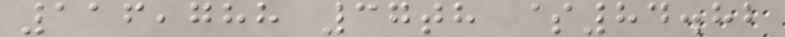116,788 37th $84.82
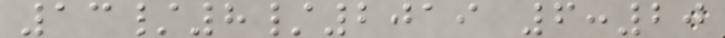13/8/2019 6:20
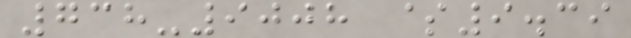738-9008 $9.39
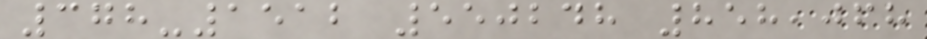378-1512 550248 858,068
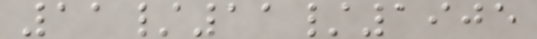11/11/1905
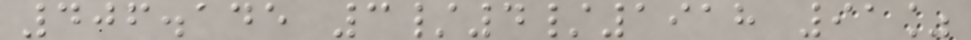406.145 3/4/1918 91%
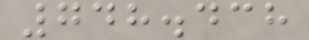748.438
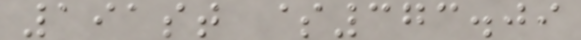191st $373.09
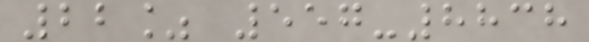22% 557-8838
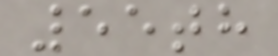55th
